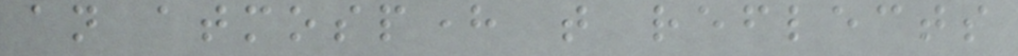an atmosphere that reflects
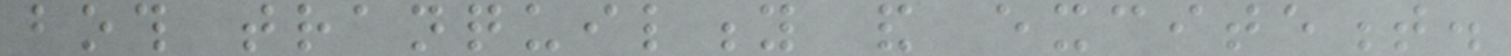both tranquility and excitement.
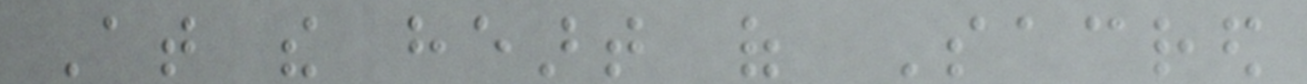At the heart of Sacred
